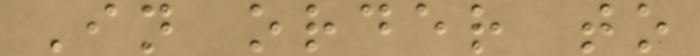In order to
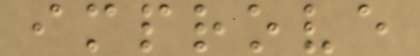improve
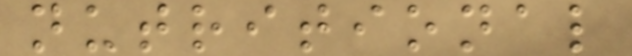nutritional
